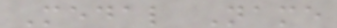Medal Name
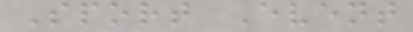Sport Event
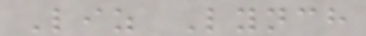Liz Lynch
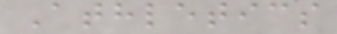Athletics
